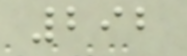292
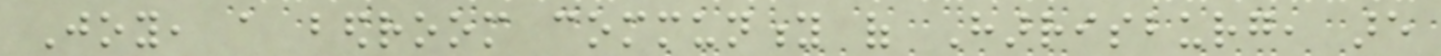Joy, a bedroom community of Harrisburg, are
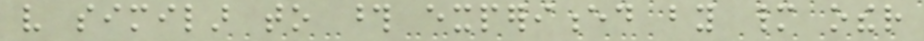very similar to those experienced by many other
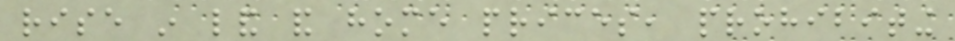rise in land and home prices, prohibiting
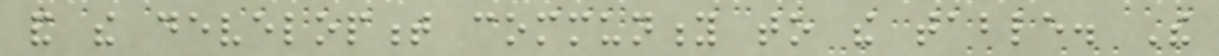and the development community to the table. The
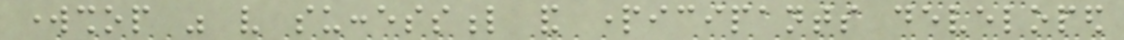workshop was very successful and participants developed
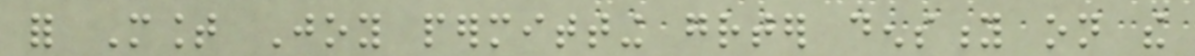for Mount Joy permitting greater density on the
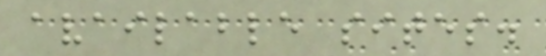available sites.
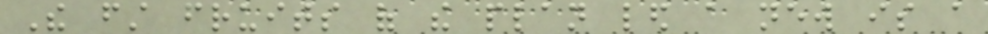The first fruits of the plan led a new is a
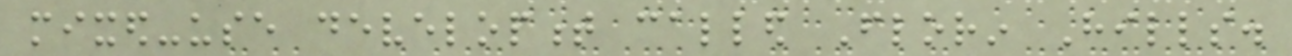mixed-use development called Florin Hills.
